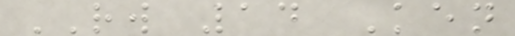RW 14 Ken
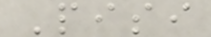Pisi
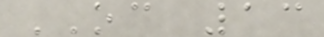OC 13
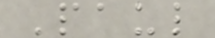Paul
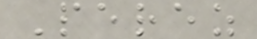Perez
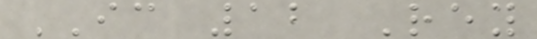IC 12 Rey
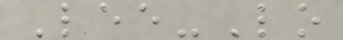Lee-Lo
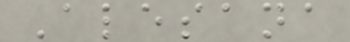Alesana
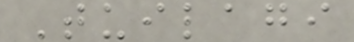Tuilagi
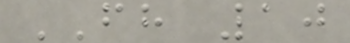FH 10
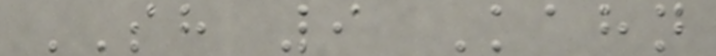SH 9 Kahn
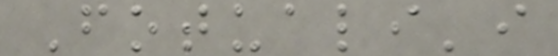Fotuali'i
